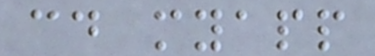cd myapp
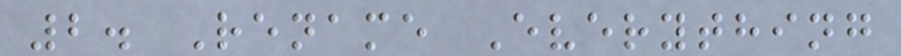2. Rename Everything
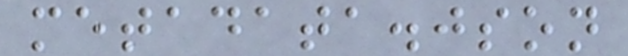metadata.json
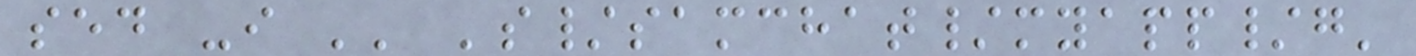sed -i '' 's/samchat/myapp/g'
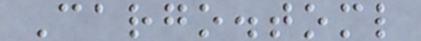Cargo.toml
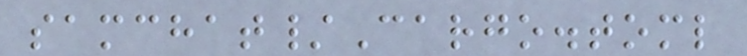samchat/Cargo.toml
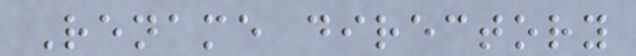Rename directory
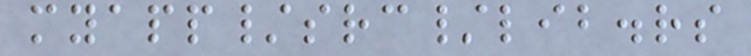myapp/src/lib.rs
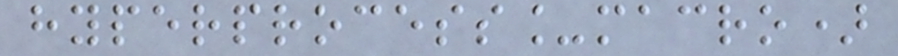hyperprocess_macro)
